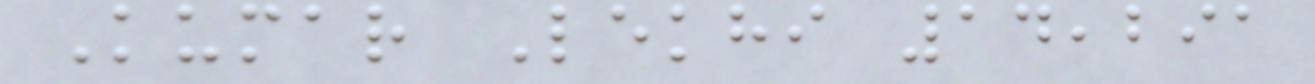Kumar Lekhi 14,291
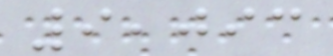9,093
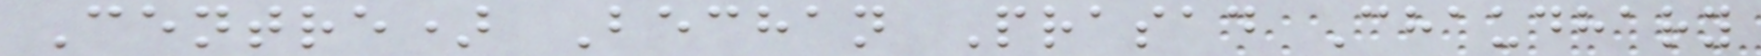Centre) Bechan Prasad Chaudhary
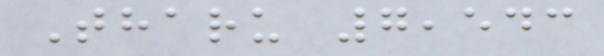Tharu 7,543
